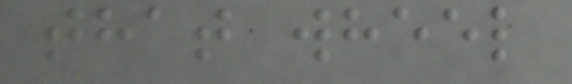that wheel
